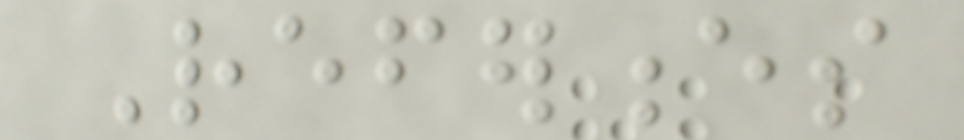References
